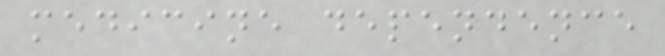medicine dependence
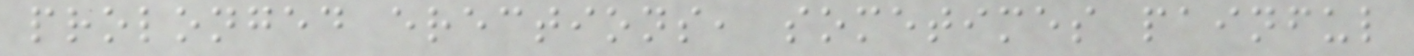prolonged erections, sometimes painful
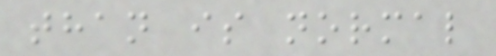than is normal
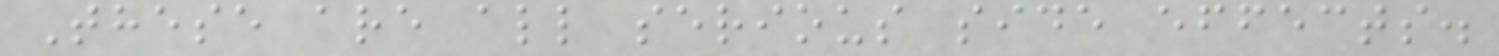These are all serious side effects.
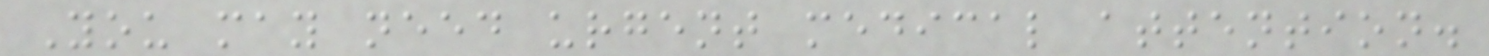You may need urgent medical attention.
